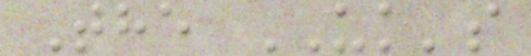The UK's
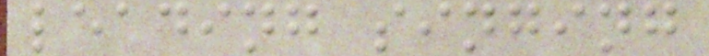leading singing
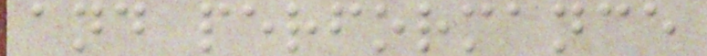and performance
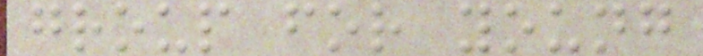group for young
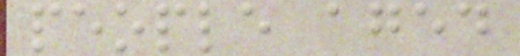people aged
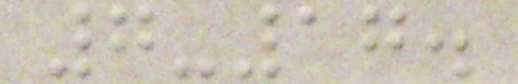7-17.
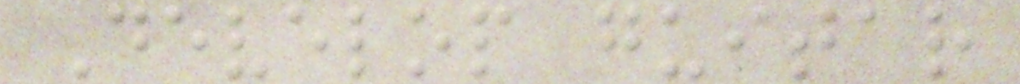Develop guitar
